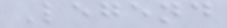Legend
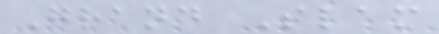Grand Slam
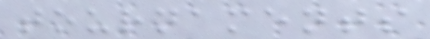tournaments
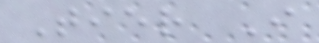Tier I
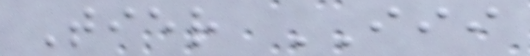Tier III
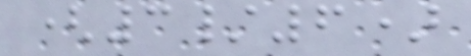(3/6)
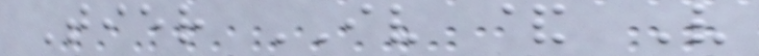Tier IV & V
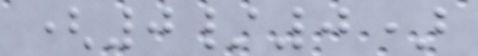(0/0)
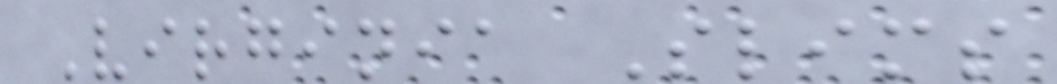Virginia Slims
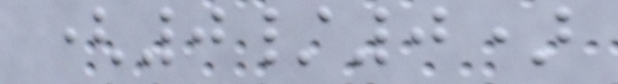(0/0)
